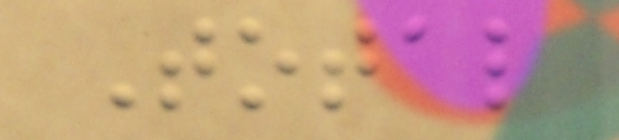Total
